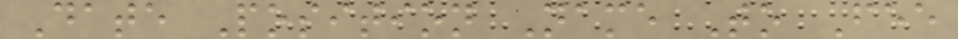Date Position Name To Fee
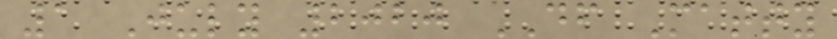1 July 2020 DF Matty
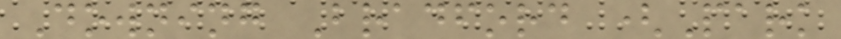Downing Bradford (Park
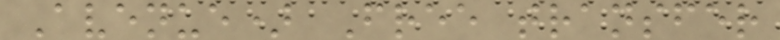Avenue) Free transfer
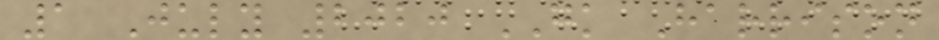1 July 2020 GK Harrison
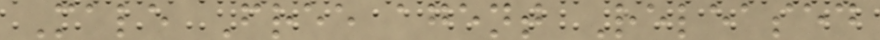Male Free agent Released
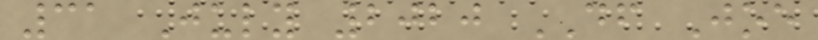31 July 2020 DF Joe
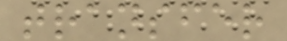transfer
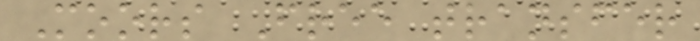Moors Free transfer
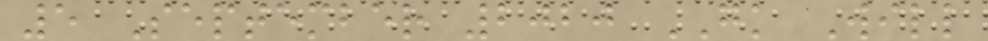5 September 2020 GK Will
